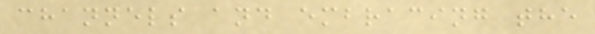channels and embracing the
